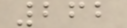262
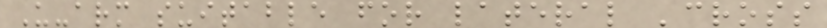U-arm suitable for lateral 'cross
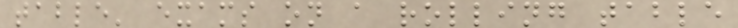table' exams on a rolling table
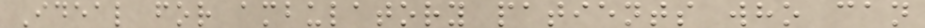Ideal for ambulatory patients who can
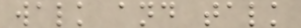walk and talk
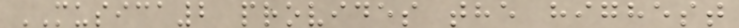MUSICA2 provides the highest
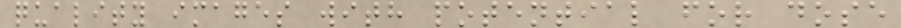quality images with potential for dose
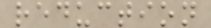reduction
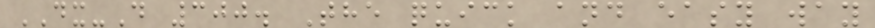DX-D 300. The quick and easy way
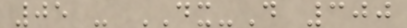05 - DX-D 300
